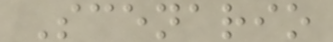Scenario
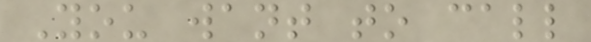You want to call
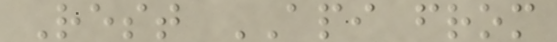Rest API from
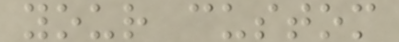your custom
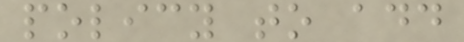policy to add
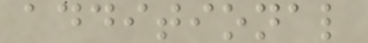additional
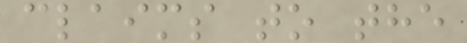claims to the
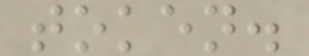token.
